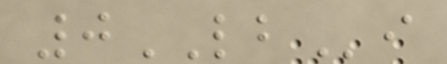0LBi
